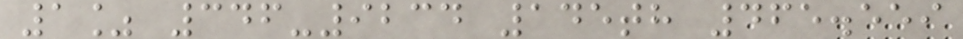1% 346-9234 145th 465.559
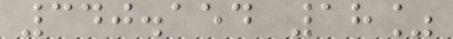340.154 18%
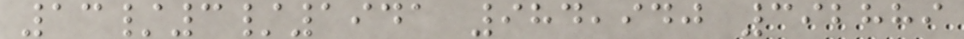13/3/1941 984,940 392889
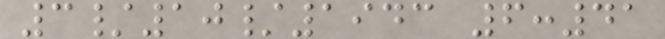3/10/1943 6:41
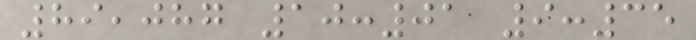89,087 10:01 9:35
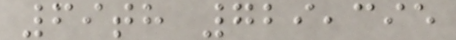69th 729,395
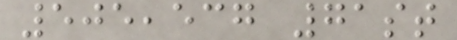505,537 71st
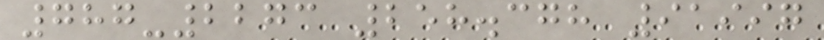787-2273 258.378 91997
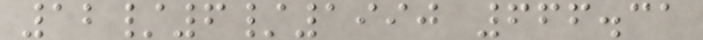12/6/1990 666.31
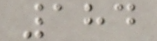184
